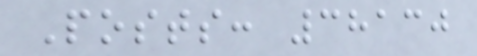Posts: 38130
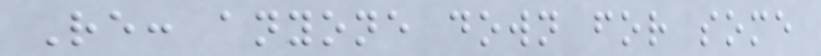Re: anyone down for some
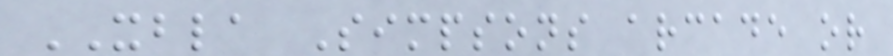XBLA Simpsons arcade or
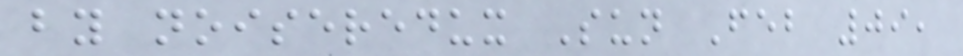by noiseredux Sun Feb 09,
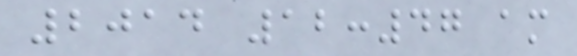2014 12:47 am
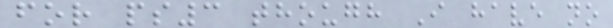for ps3 though I have no
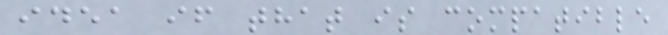idea if that is compatible
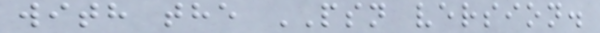with the PSN version.
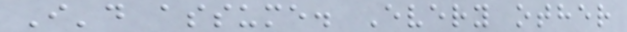I'd assume. Every other
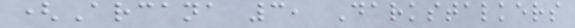(Arcana 3, Darkstalkers
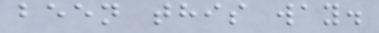been this way.
